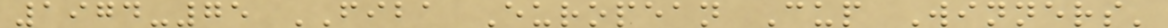1974-75 FIBA European Cup Winners'
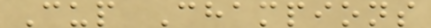Cup Champions
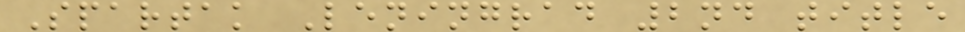Spartak Leningrad 2nd title
